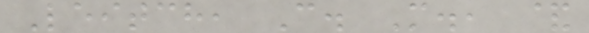Leitch, C. M., &
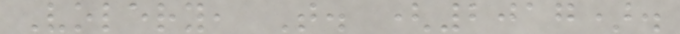Volery, T. (2017).
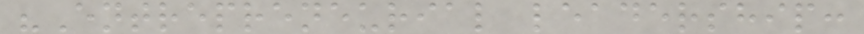"Entrepreneurial leadership:
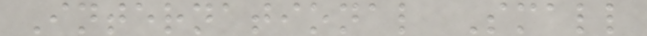International Small
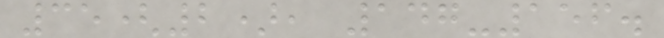35(2), 147-156.
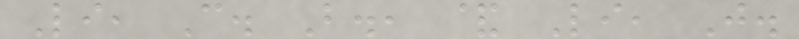Li, C. B., & Li, J.
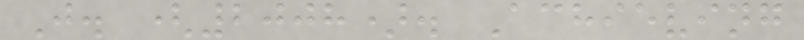J. (2008). Achieving
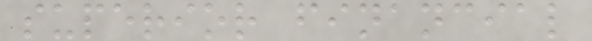superior financial
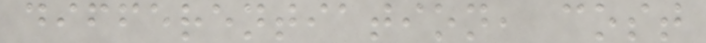differentiation, cost
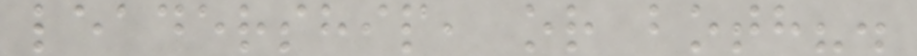leadership, or both?.
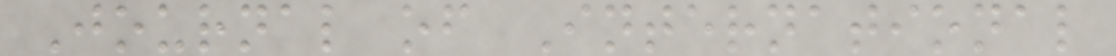Journal of International
